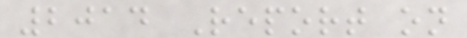2014 Report on
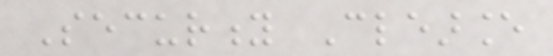Security Clearance
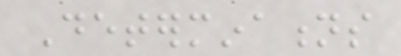Determinations
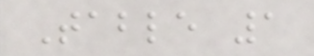Table 1
